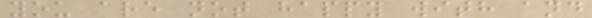you are not happy with and
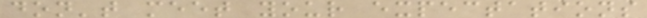don't meet your expectations
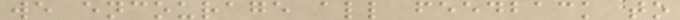we encourage all feedback to
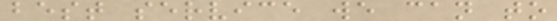best service we can to
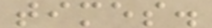times.
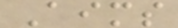Aims
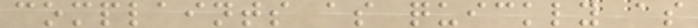complaints as quickly as
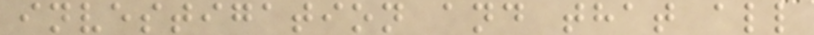investigation and that all
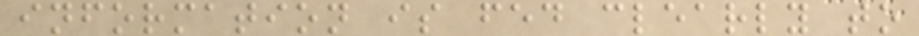information is fed clearly to
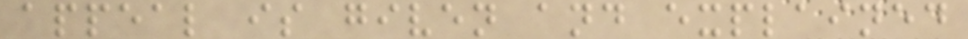appeal is given and explained
